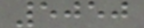5050
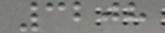3208
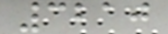3210
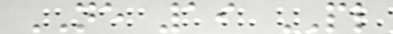NE 19 PL
